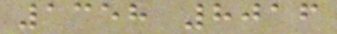1358 8016
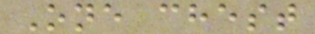One chest
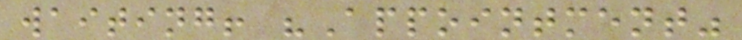waiting! "Appointment"
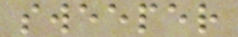sweeper
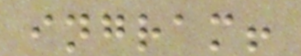ingram!
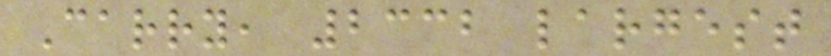Carry, 2332 largest
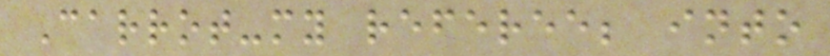Carrot-my referee; into
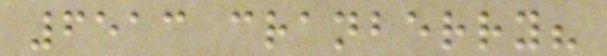6513 cranberry?
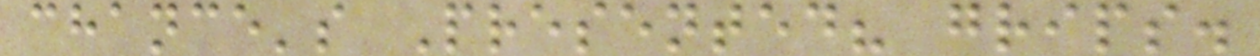chance's Presented? grips.
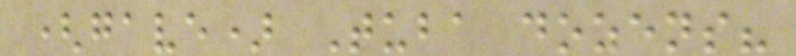(gave) Tuba dozens?
